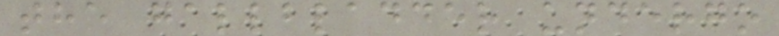the gallbladder undergo
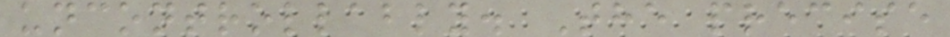uncontrollably. The precise
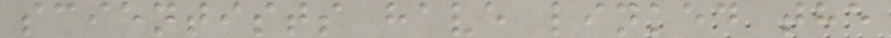scientists have linked the
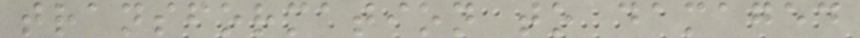transformation to damaged
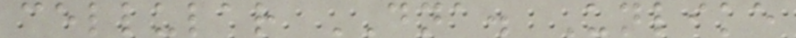cellular DNA. Unlike
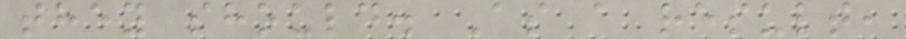they should. As a result,
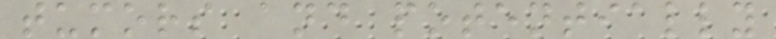tumors and potentially
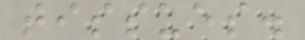tissues.
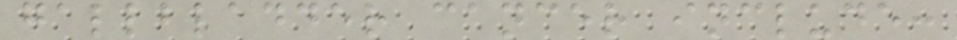gallbladder cancer include:
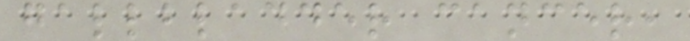gallbladder cancer,
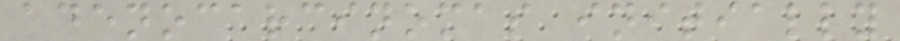adenocarcinomas initially
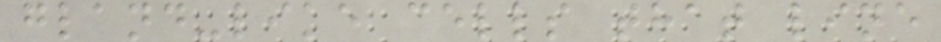gland-like cells that line
